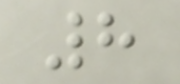8
